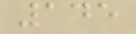145
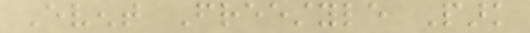Event Freestyle Park
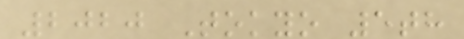2020 Tokyo 5th
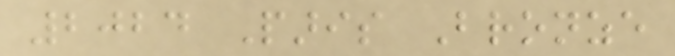2024 Paris Bronze
